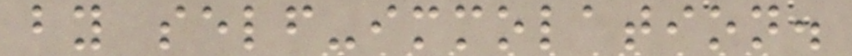by self-immolation.
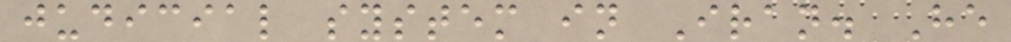judicial system in Iran. He
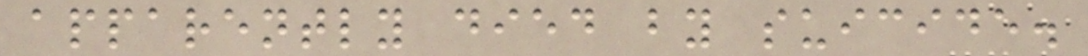apparently died by suicide.
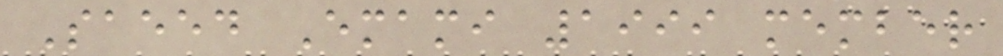Saeed Emami 1999 member
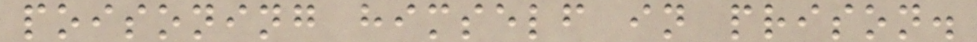poisoning himself in prison.
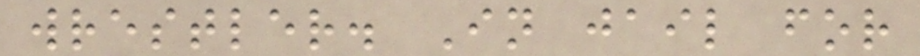wrestler. In jail for
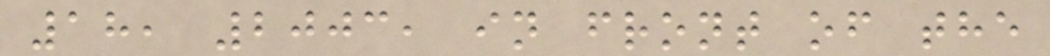18, 2003, in front of the
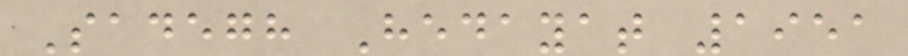Sadegh Hedayat 1951
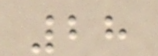28
